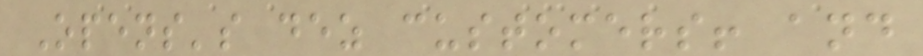Opens's dez customers! and
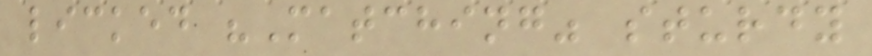licked "Matching" sturdy
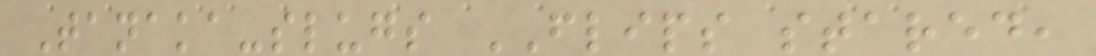Tanaka-slugs FLIPS stared,
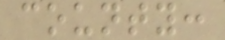county:
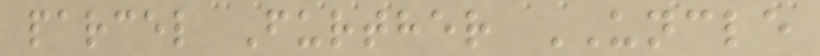parcel Further UNCLE
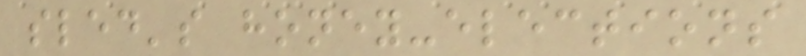sled's honey-elections
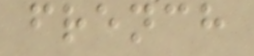french
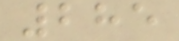285
